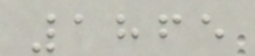1865
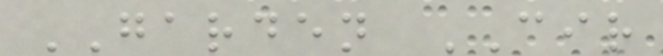GARDEN CIR
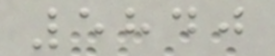5840
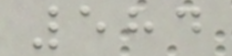584
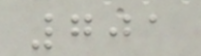701
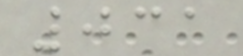031
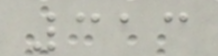313
